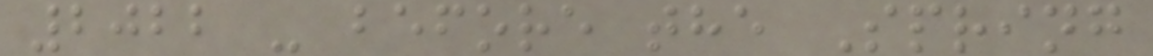2022 - before the Spring
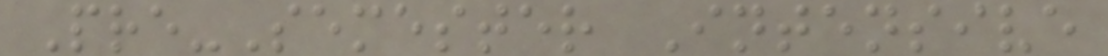Pre-Semester Intensive
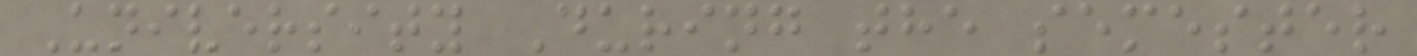University During the semester
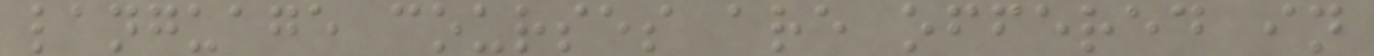language courses are offered in
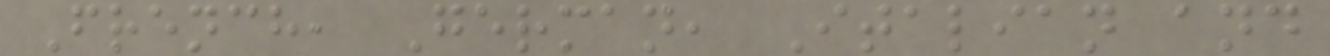French, German, Italian and
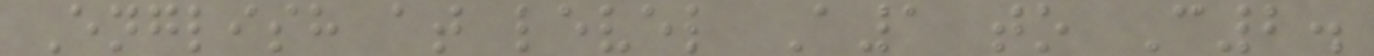English at level A1 to C2.
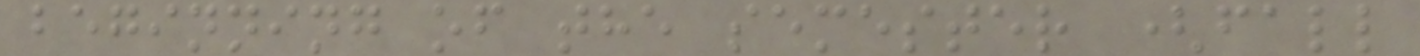beginning of the semester (fall
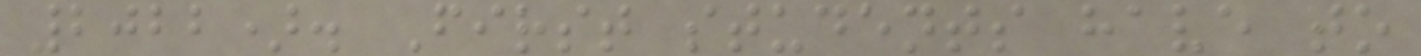2022). First students have to
